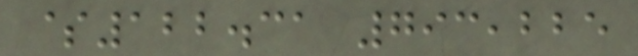$122.31 793,225
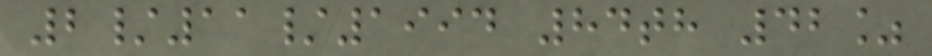2/11/1994 84th 42%
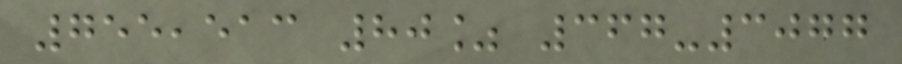755,513 80% 367-3077
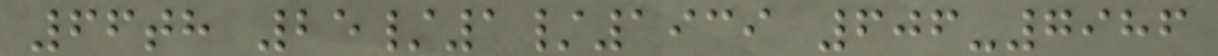66th 25/1/1939 606-7986
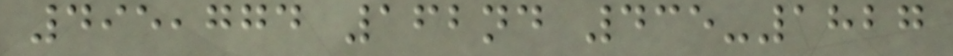495,774 162nd 435-1827
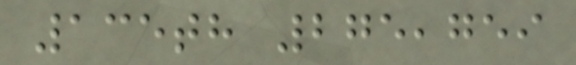135th 275,759
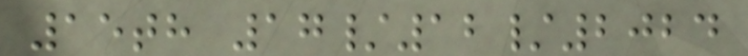15th 17/12/2024
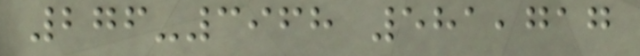276-3968 581,717
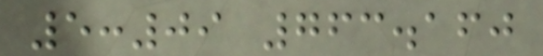5:09 763.160
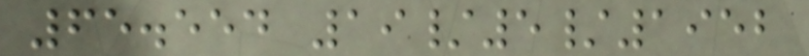65.554 19/5/1952
